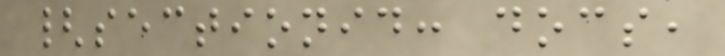{sectionid: docs,
